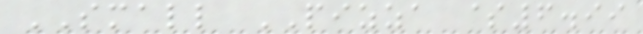SMALL PIZZA $6.99
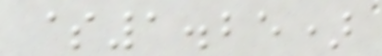$1.25)
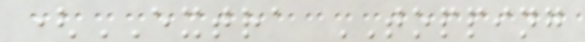(EXTRA TOPPING
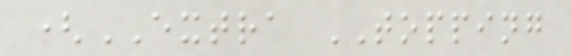(EXTRA TOPPING
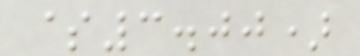$3.00)
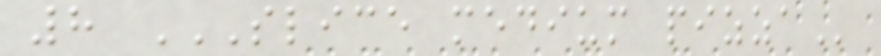8 SLICE MEDIUM PIZZA
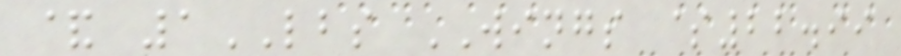& 1LBS WINGS $22.99
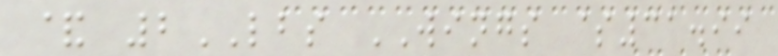& 2LBS WINGS $31.99
